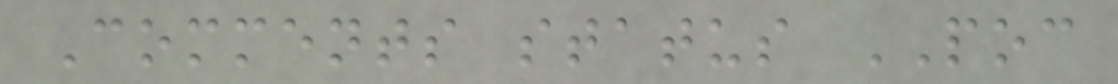Comments status POC
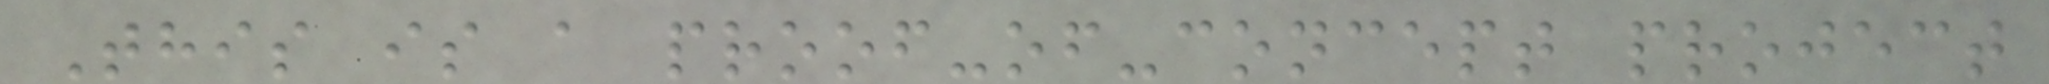This is a proof-of-concept project
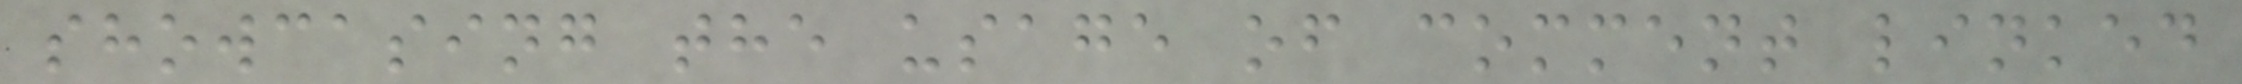showcasing the usage of comment linked
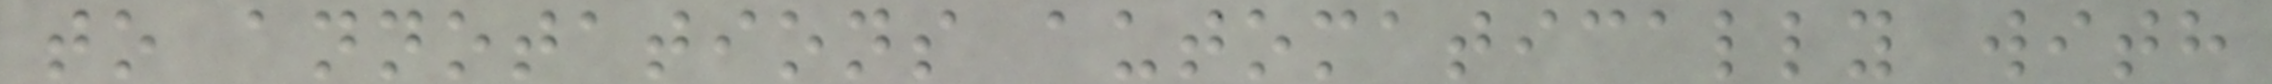to annotations automatically with
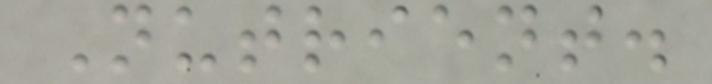Nutrient.
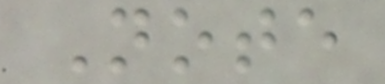Note
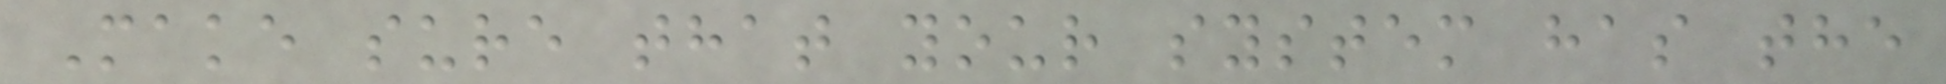Make sure that your system has the
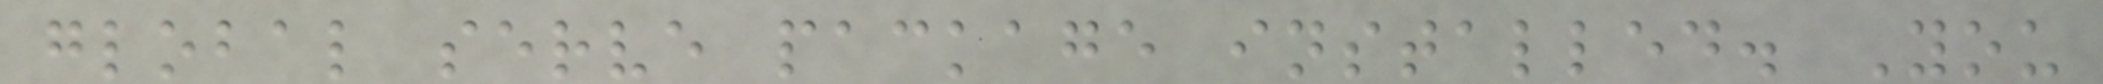global serve package installed. You
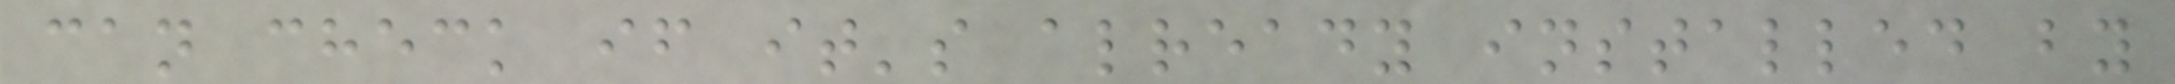can check if it's already installed by
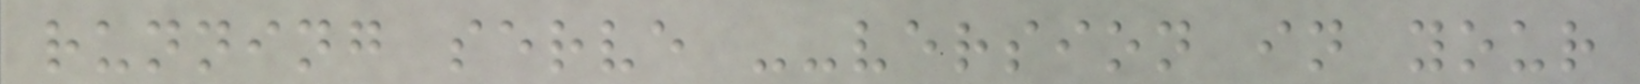running serve --version in your
